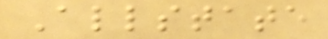Allstate
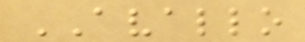AVALLO
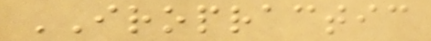IROPRACTIC
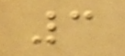3
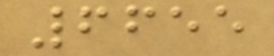6655
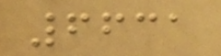6631
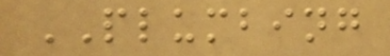PLUMBING
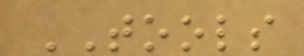TOOLS
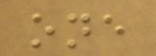one
